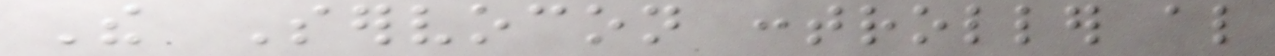The Servocon controller also
